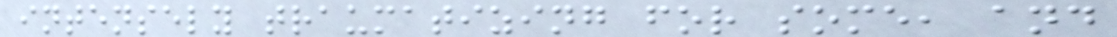intensely traumatizing for some, and
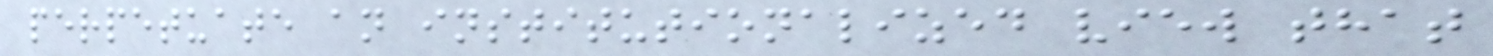perpetuate an institutionalized view that
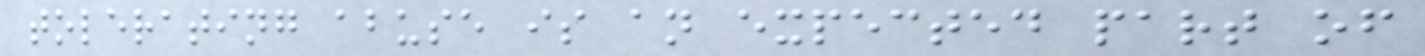tolerating abuse is an expected part of
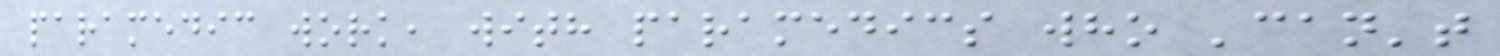paramedic work, with paramedics who 'can't
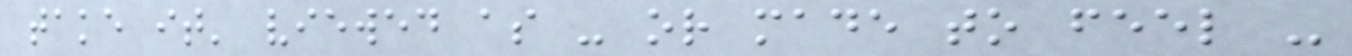take it' viewed as - or made to feel -
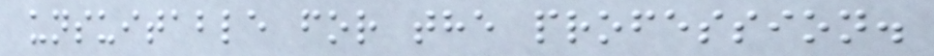unsuitable for the profession.
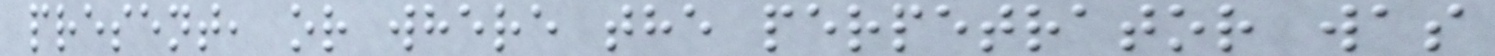present, or where the perpetrator was
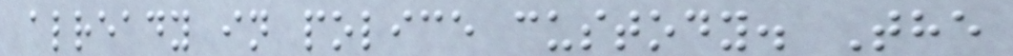already in police custody. The
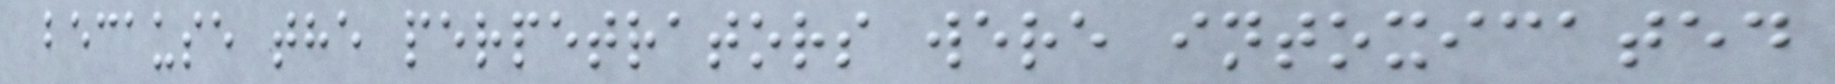because the perpetrators were intoxicated
